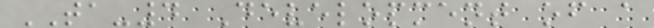TA-4 Development of a
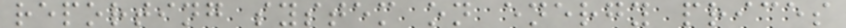reporting system on energy prices
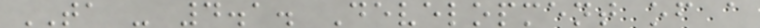TA - 4.1. Development of a
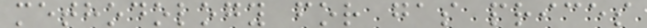methodology for gas prices
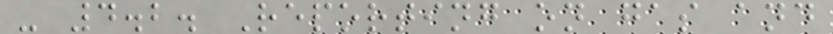- 4.2. Reporting on gas and
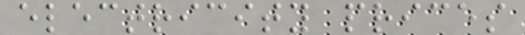electricity prices
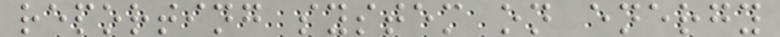reporting system on energy
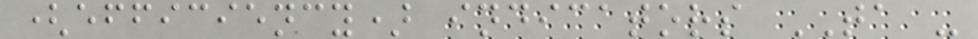(efficiency) indicators TA -
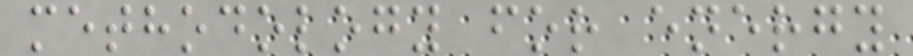methodology for energy
